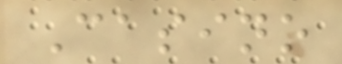Casino
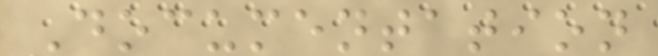Documentation
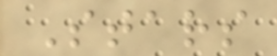Stars
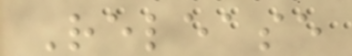Release
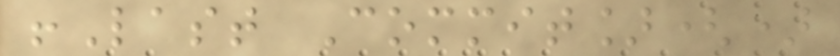!Last Commit]()
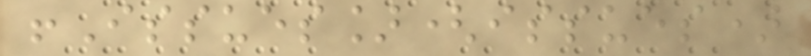!Issues](issues)
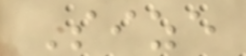Size
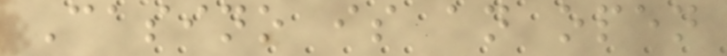Casino is an open
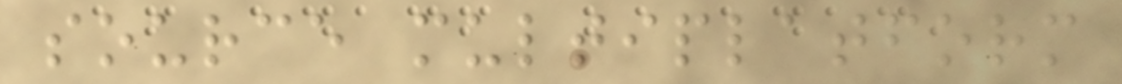source multiplatform
